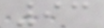93
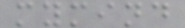mymind
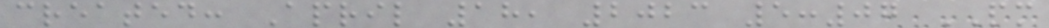created: April 18, 2023 5:07 PM
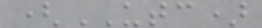(UTC)
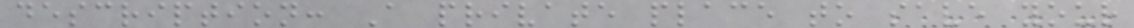description: A private place to save your
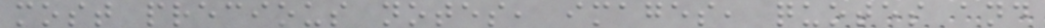most precious notes, images, quotes and
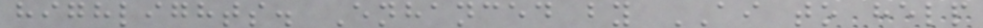highlights. Enhanced by AI to help
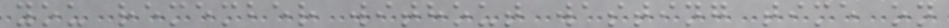you remember without wasting time on
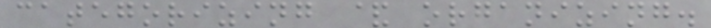categorizing & organizing.
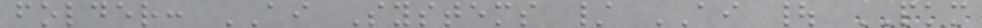folder: AI Systems / AI | PKM
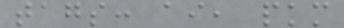tags: ai, pkm
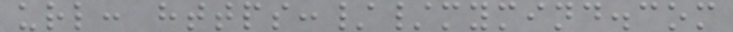url: https://mymind.com
